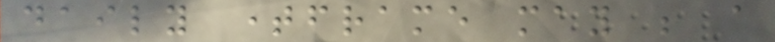daily timeframe may be a
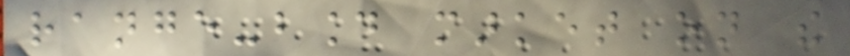range-bound market on the
